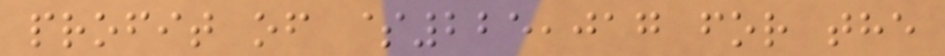profit of $225,017 for the
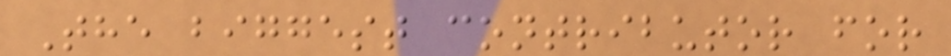The biggest contributor for
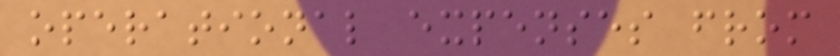operational expenses from
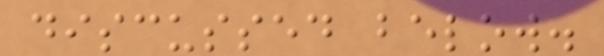discussed below.
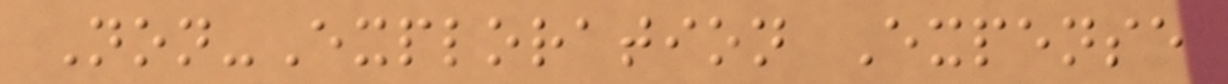Non-Exploration Expense
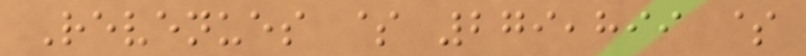Revenues $ 279,899 $
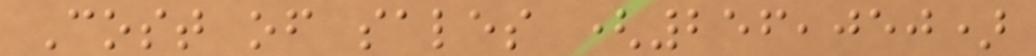Cost of sales (256,050)
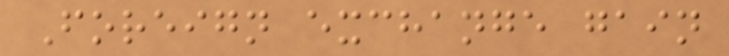Foreign exchange gain
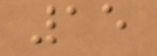15
